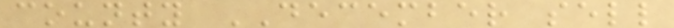county DECEMBER sell
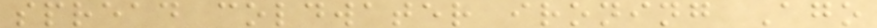spread coldwater ironing Ago
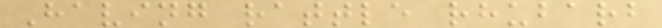Having rattle rhubarb
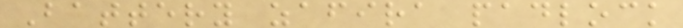Battery zafira padlock
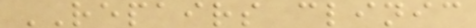REPAIRS clinic
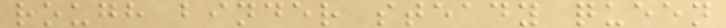rough binder steady queen
